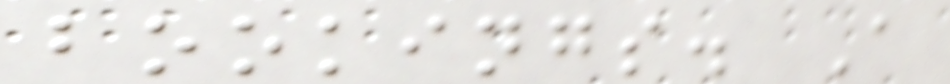bookings. A
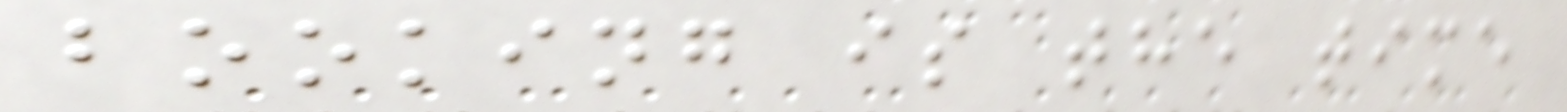booking is the time
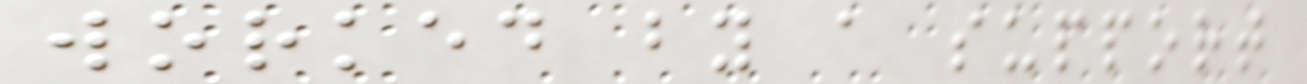worked by a support
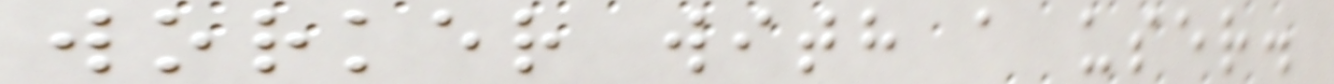worker with a user.
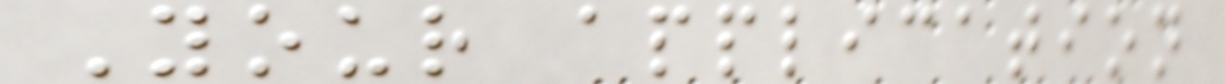Your application
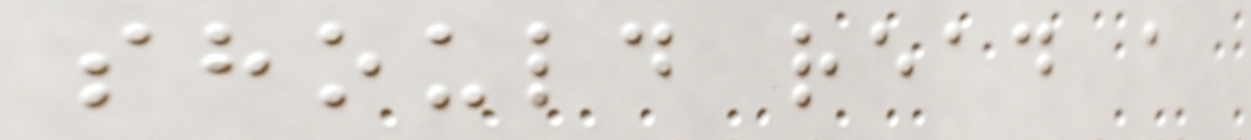should read a
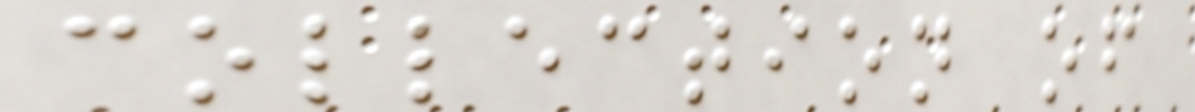collection of
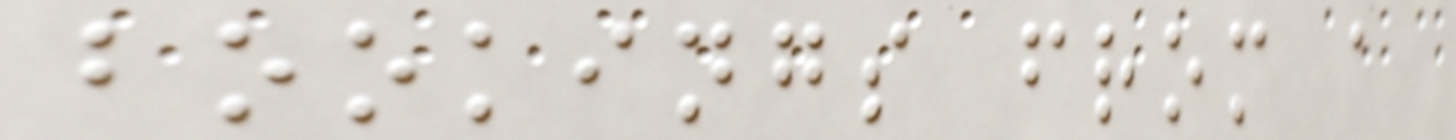bookings from a
